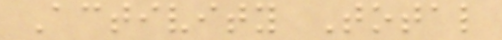Activity Total
